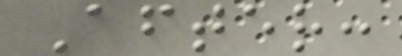After:
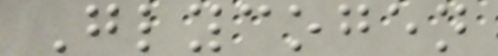Glycogen
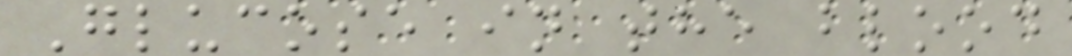Glucose in the blood
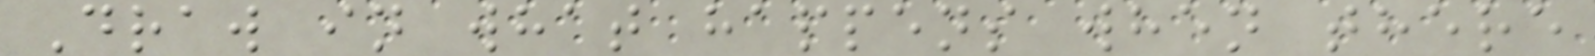Draw in what happens when there
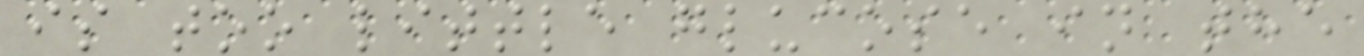is too little glucose in the
